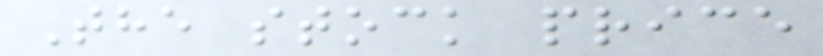The stock price
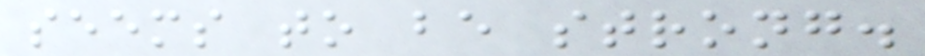seems to be strong.
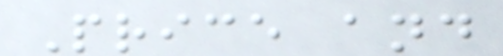Price and
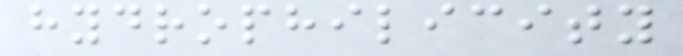hydrophilicity
